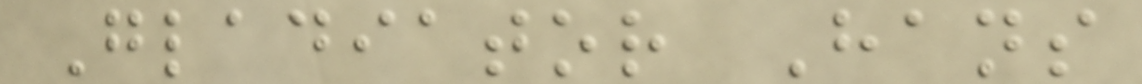Gladiator Hans
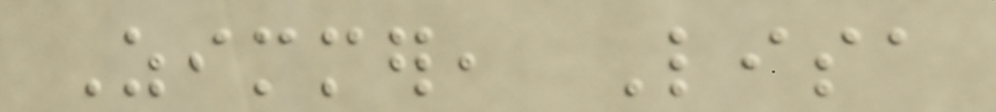Zimmer, Lisa
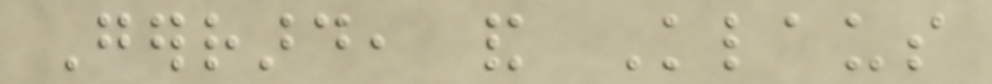Gerrard, and Klaus
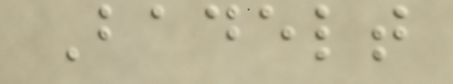Badelt
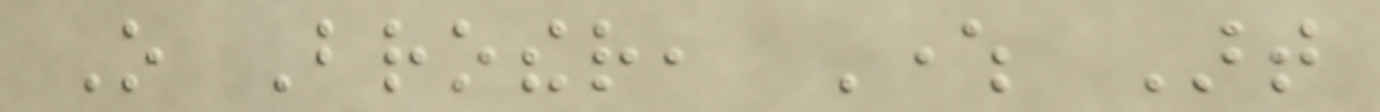O Brother, Where Art
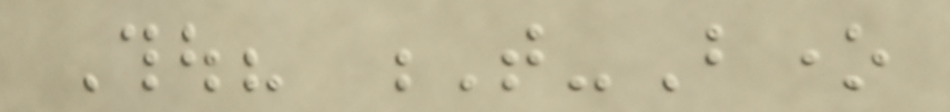Thou? T-Bone
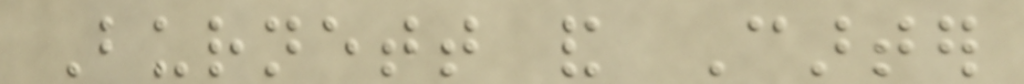Burnett and Carter
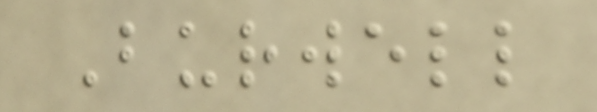Burwell
